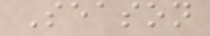Season
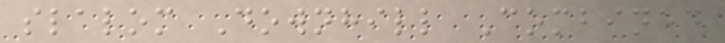slalom Downhill Combined
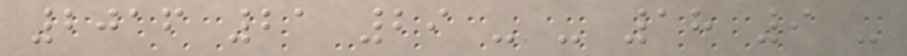2016 21 29 - - 18 9 -
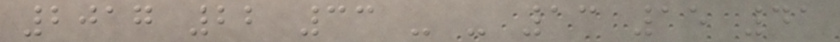2017 22 33 - - 13 15 41
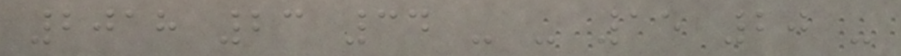2018 23 34 - - 15 20 -
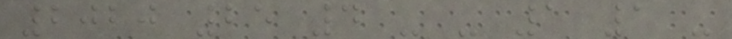2020 25 4 - - 1 1 -
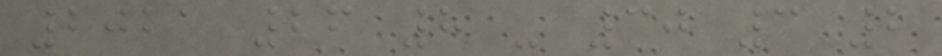2021 26 8 - 30 3 2
